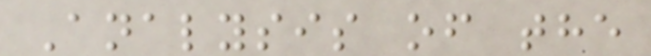Analysis of the
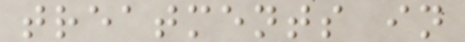treatments in
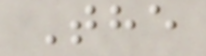The
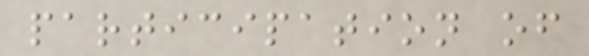participation of
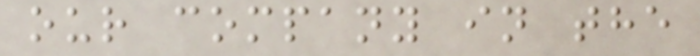our company in the
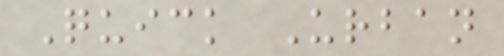Quick Urban
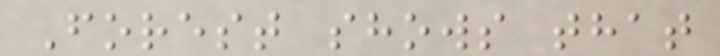Forest shows that
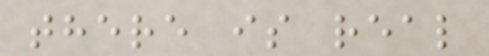there is real
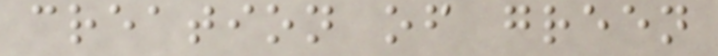creation of green
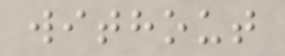without
